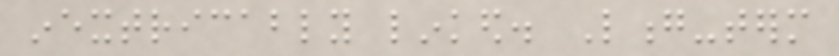inextricably linked. Long-term
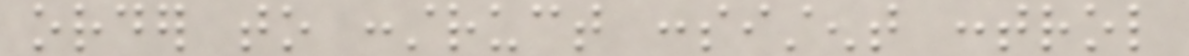order to construct consistent control
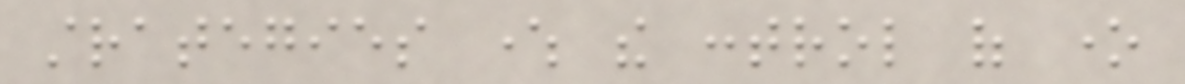strategies where the control of one
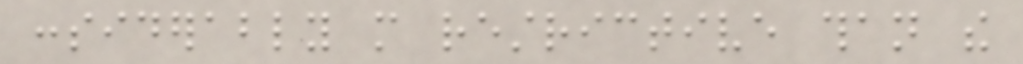considerably more restrictive than the
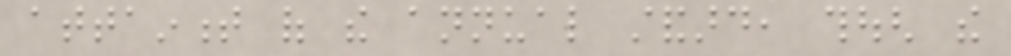attainment of the annual standard, though the
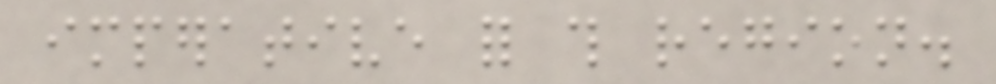imperative for this region.
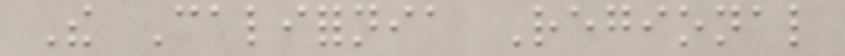The California Regional
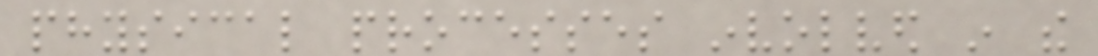physical processes involved in the
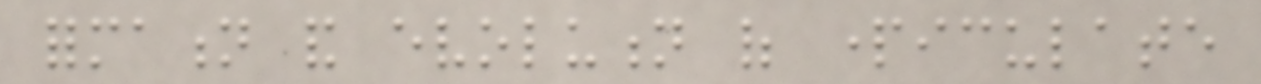formation and evolution of particulate
